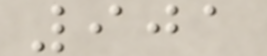901
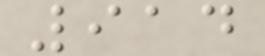914
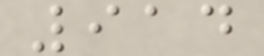914
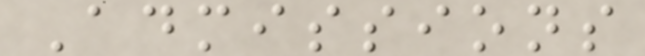Admissions
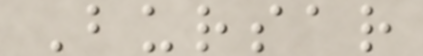Bursar
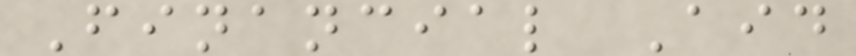Financial Aid
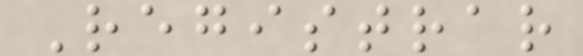Registrar
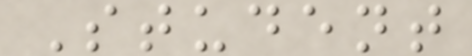Student
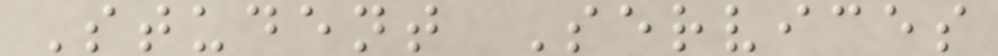Student Services
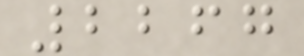2267
